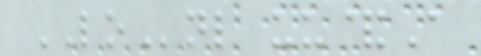LOnl uu&A
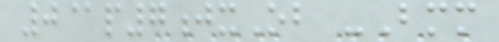0@p7jxOb -Bmm
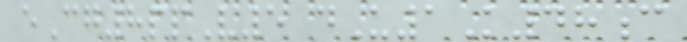eCg8ppV5 dU1K48c
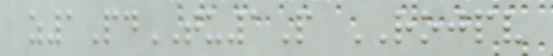z1PdTU1P ROJPV
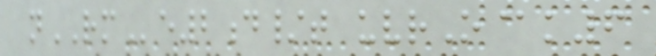nRMe2d/t uvrO@k6
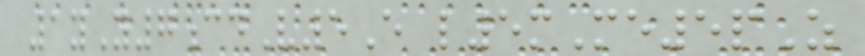1yY7cdV5E l5mMe5pZ
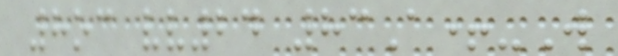8oc vv24 83A+-W
